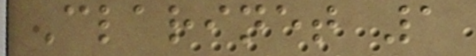Clarinet 1
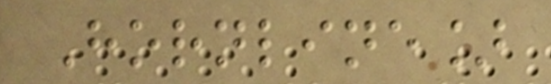Hornline]
